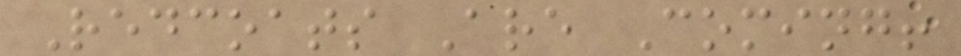Redcoats Are Coming!
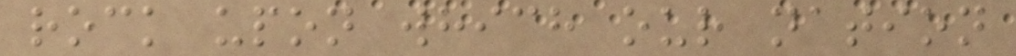rock upon which our nation
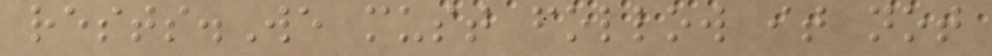rests.We must follow it not
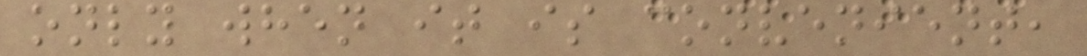only when it is convenient,
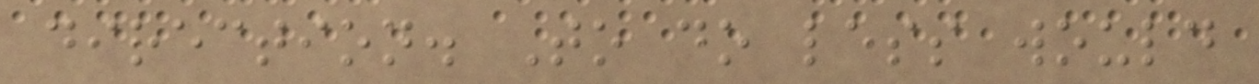direction. To do less would
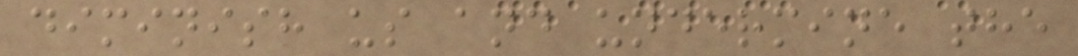diminish us and undermine the
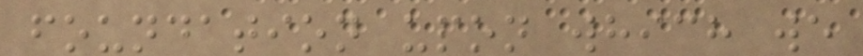foundation upon which we
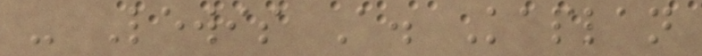- Lewis A. Kaplan
